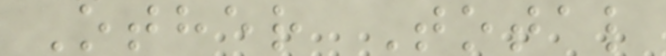Other Total
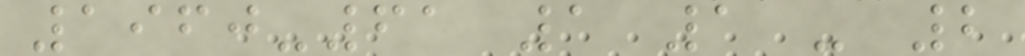1960-61 1 1 - 2
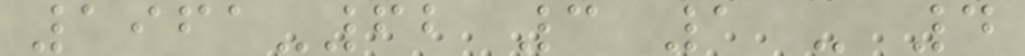1961-62 3 1 - 4
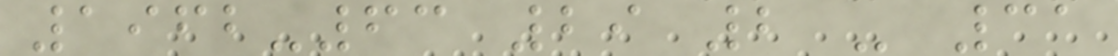1962-63 29 2 - 31
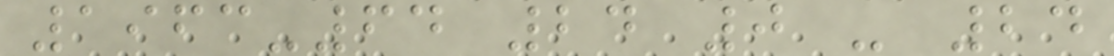1963-64 24 0 - 24
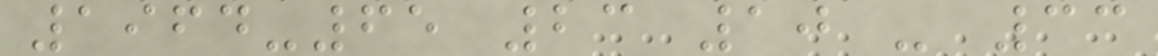1964-65 23 10 - 33
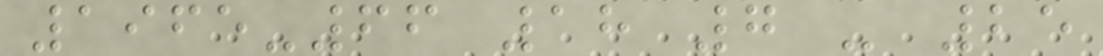1965-66 18 7 - 25
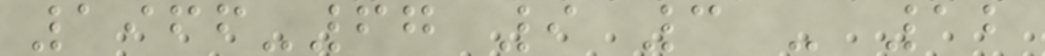1966-67 9 3 - 12
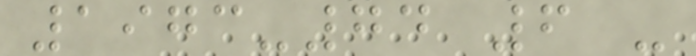1973-74 6 -
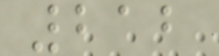212
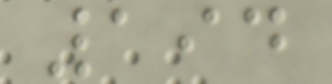194
